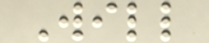Will
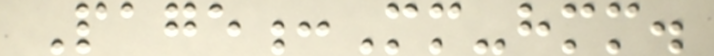Page:Mm-hmm.
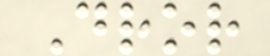Dror
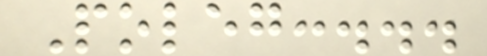Poleg:...
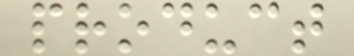product
